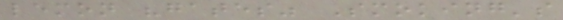lemon "gates" Smoking's
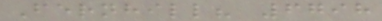Fernhill? 6798
